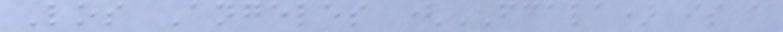Los Angeles (FCALA) is a
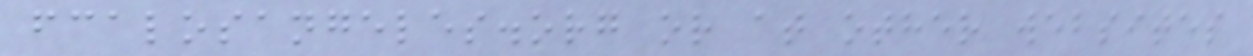fcalosangeles.org or at other websites
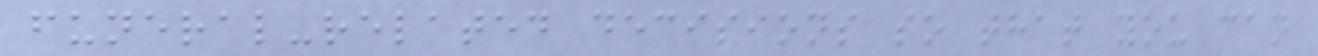funeral-related decisions so that you can
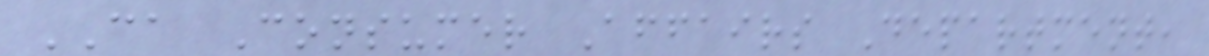CA Consumer Affairs Department,
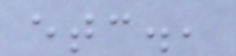etc.,
